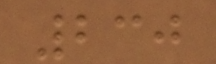230
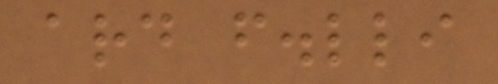ard f.lli
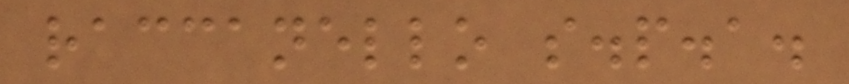raccanello s.p.a.
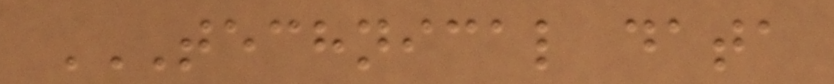TECHNICAL DATA
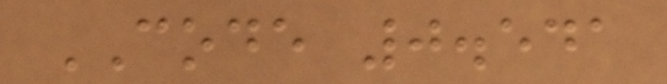CODE 0.541
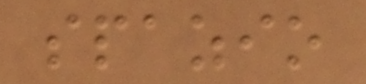spazio
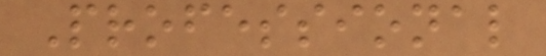Professional
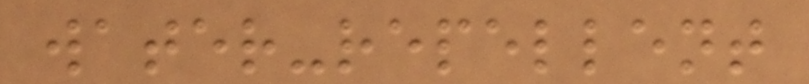water-repellent
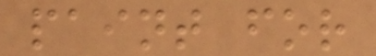paint for
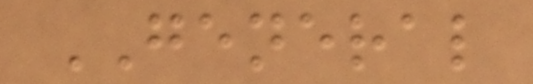GENERAL
